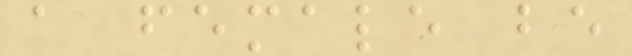a female be
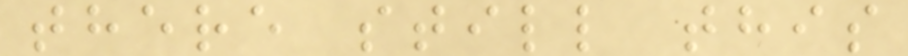there still this
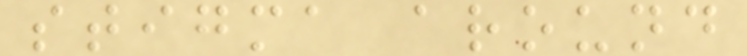stigma around
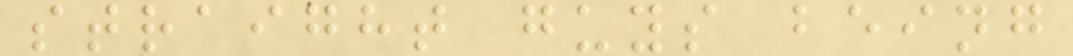straight guys being
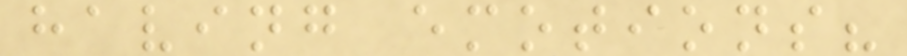having emotions?
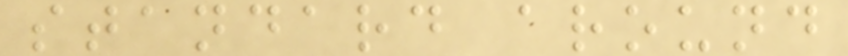standard around
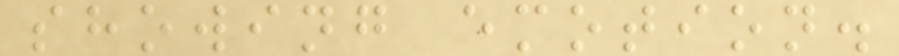showing emotion.
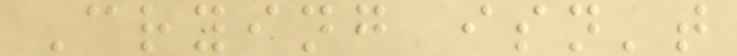Crying isn't
